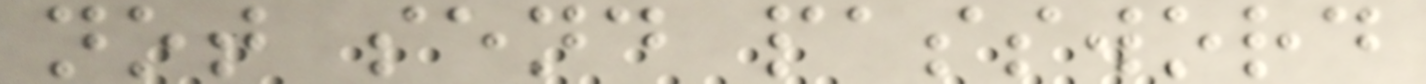not send password
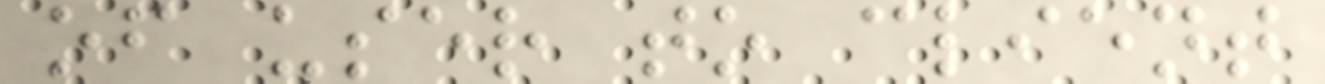of user to client
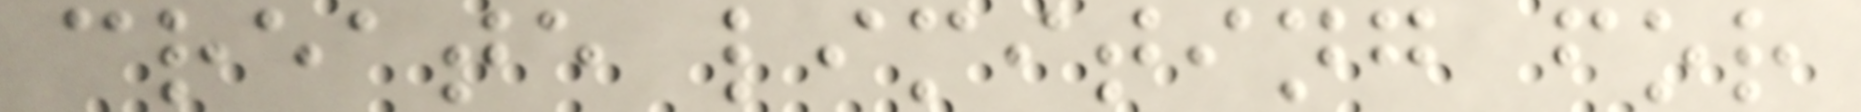create limiting for
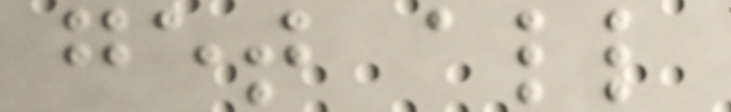get all
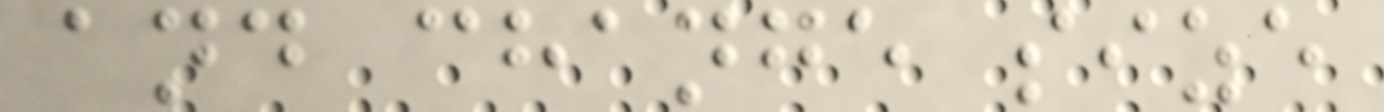and change size
